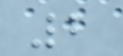2
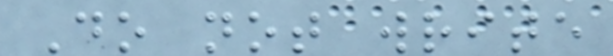Do not write
